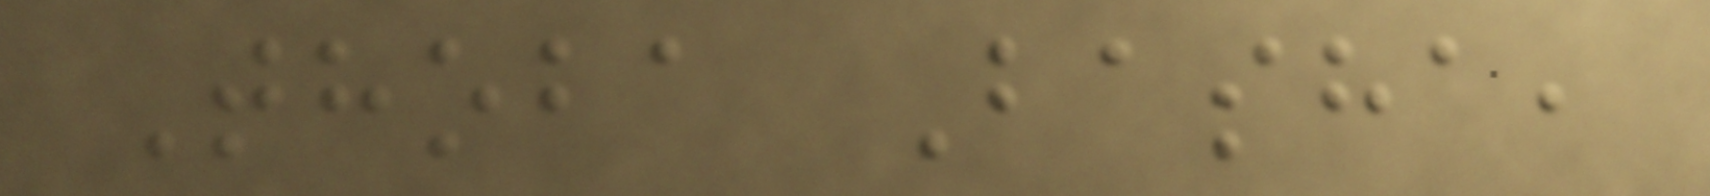Thoba Basha,
